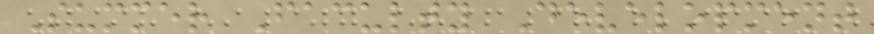Summer Faculty Development
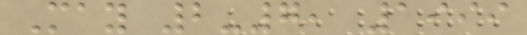May 2-7, 1999
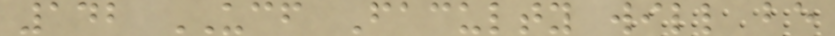142 UCF Faculty will be
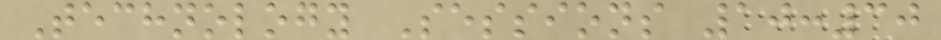Technology Sessions 10:30
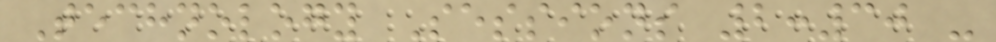Technology Sessions 2:30 -
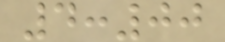4:00
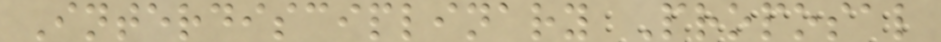Interdisciplinary Proposal
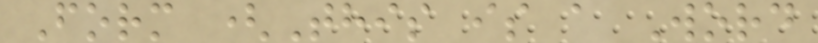Form (This is a Word
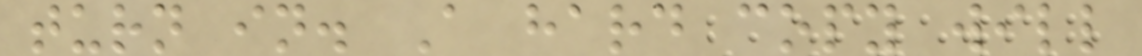turn in. A hard copy will
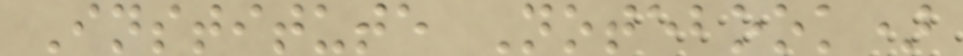Institute Notebook)
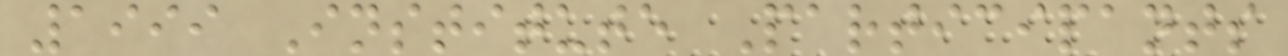1999 Institute Participants
